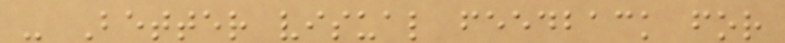- Better visual feedback for
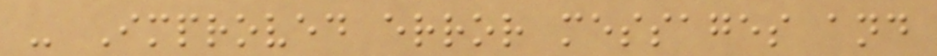- Improved error messages and
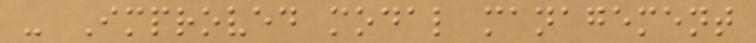- Improved modal management
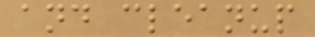and cleanup
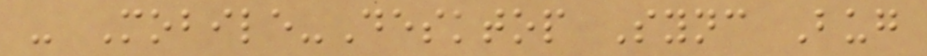- Mobile-Desktop Sync Bug
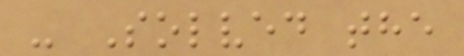- Solved the
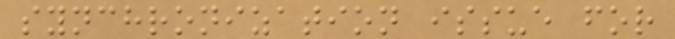synchronization issue for
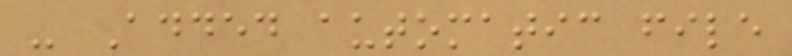- Added automatic file
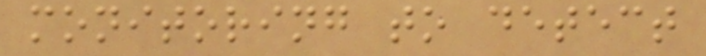monitoring to detect
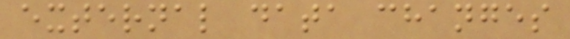external data changes
